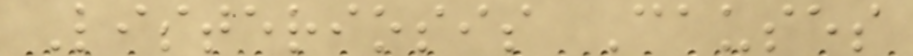Listeriosis Causes
